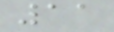11
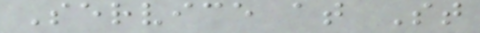Service at St
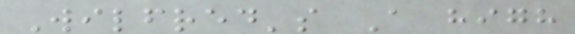Wilfred's A high
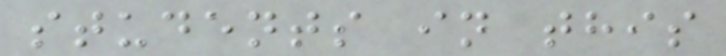students in this
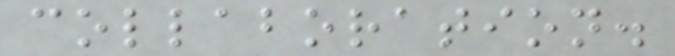collaboration.
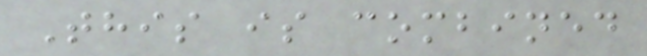This is combined
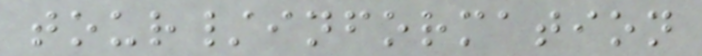tour/information
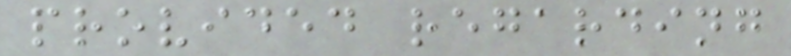provided regarding
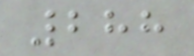288
